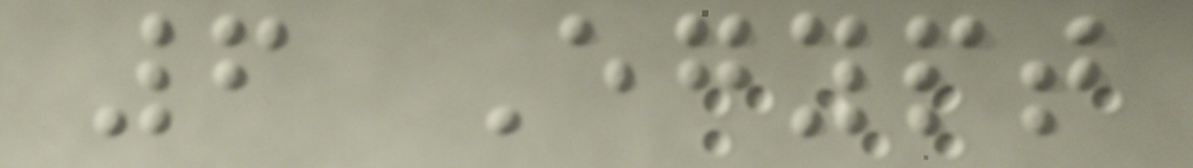6 Egypt
